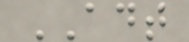ADT
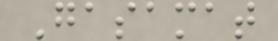Gasamat
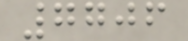7706
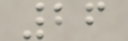26
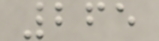265
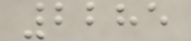2285
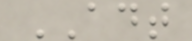ADT
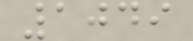1049
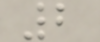2
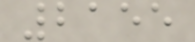2155
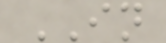IN
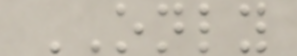ONLY
